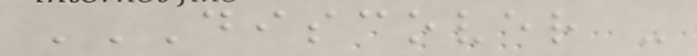DISCOVER -
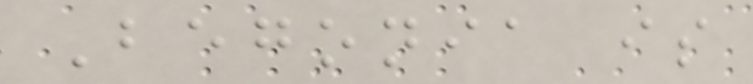Begonia is
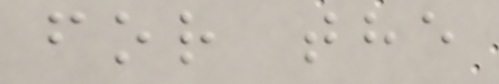for the
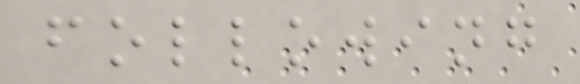following
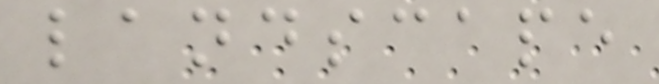landscape
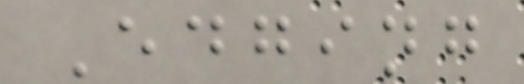Edging
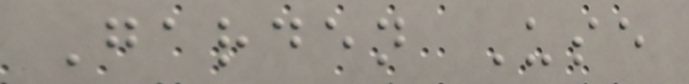Garden Use
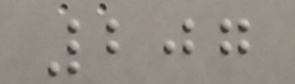207
